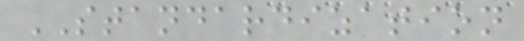STANDARDIZATION
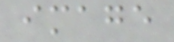image
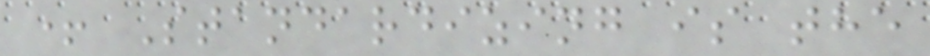+ Standardizing is the
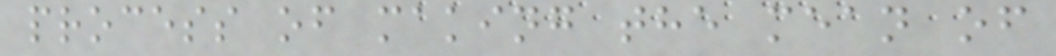process of making the mean of
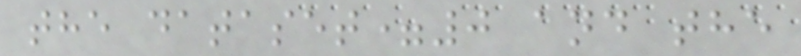the dataset=0 and the
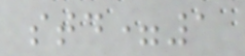std=1
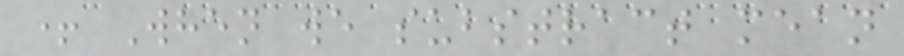+ When we substract mean
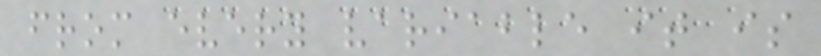from every variable it is
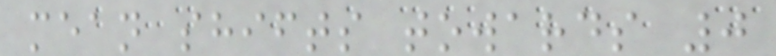mean shifts towards 0
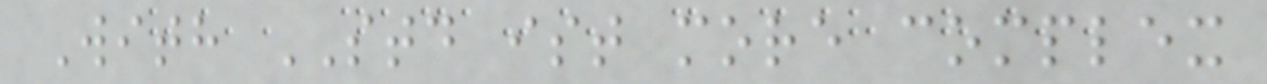With STD ist more complex
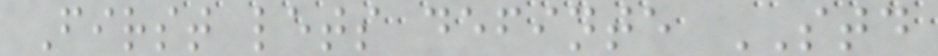First lets definte STD
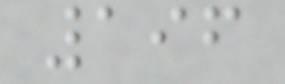196
